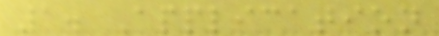1. Application
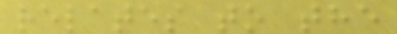relates to the
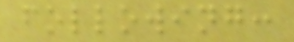following:
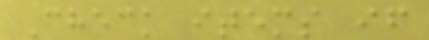Check items if
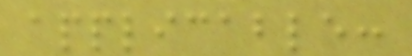applicable:
